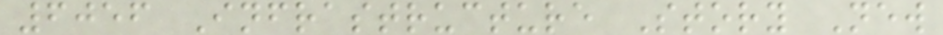6056 Infrastructure Story New
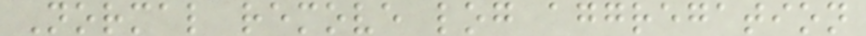Normal remove log aggregation
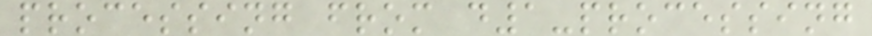processing from d1-processing
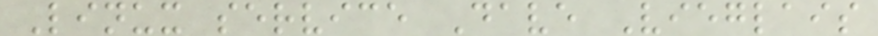Linux service Dave Vieglais
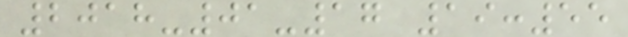2018-01-17 19:55
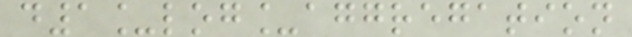d1_log_aggregation
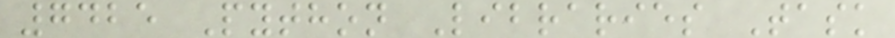7425 Python Libraries Task
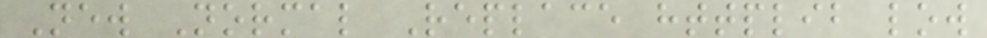New Normal Replace httplib low
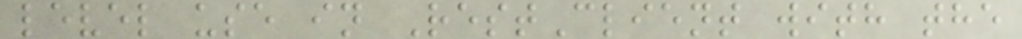level use in RestClient with the
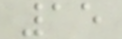15
